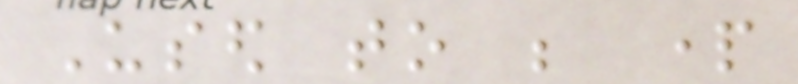Used to be part
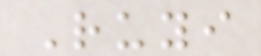Ruyi
